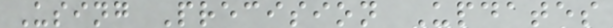Using Precision Updates
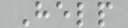Help
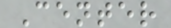Center
